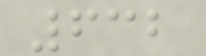632
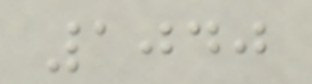1040
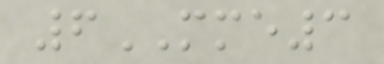6MME3
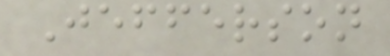Jefferson
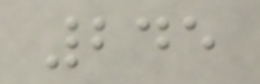245
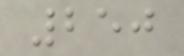250
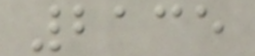2135
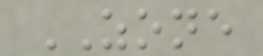ZONE
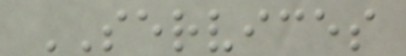SERVICES
